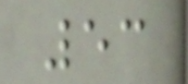53
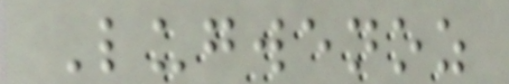Lugwenoz
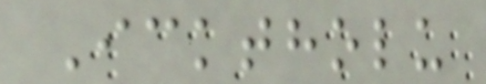Icktholu
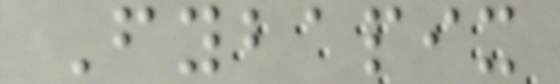Fybapix
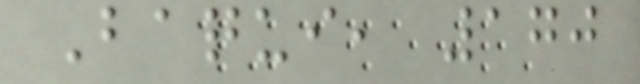Baqui, 170
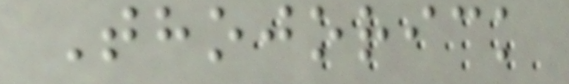Thojorick
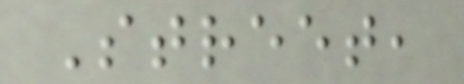Street,
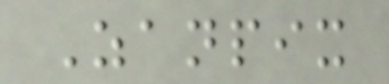Zanpix
